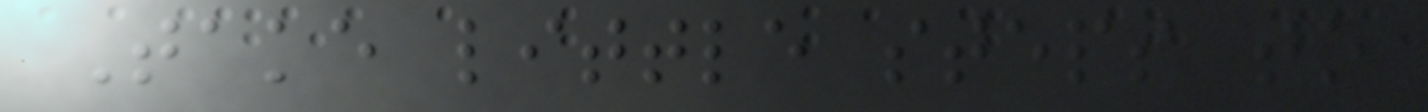Take little steps to
